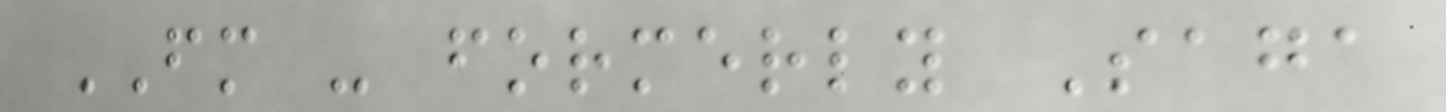FM - formerly Saga
